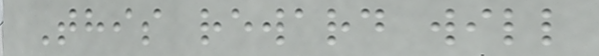This reward will
